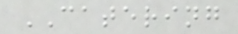CATERING
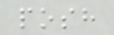posh
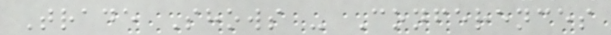Trade Shows - Conferences
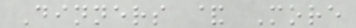Dinners & More
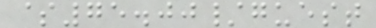$75.00/guest
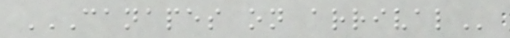CANAPES ON ARRIVAL
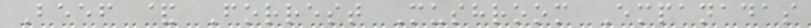Beef & Forrest Mushroom Empanadas
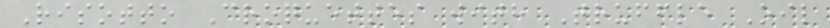Risotto Croquettes with Truffle Oil
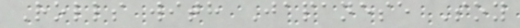Rolls with Japanese Soy
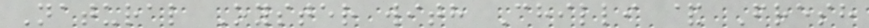Natural Oyster with Chilli & Fresh
